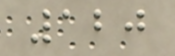120
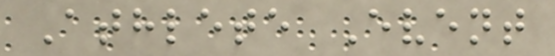Athlete Event
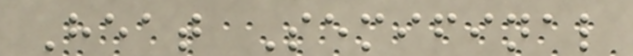Heat Semifinal
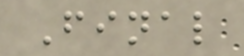Final
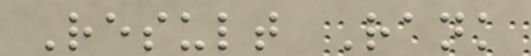Result Rank
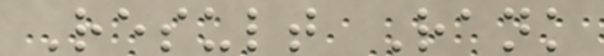Result Rank
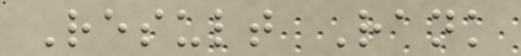Result Rank
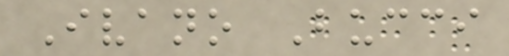Ivano Bucci
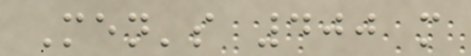Men's 400 m
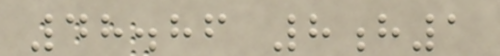48.86 8h1
